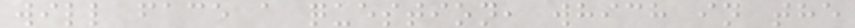will face a question, which in the
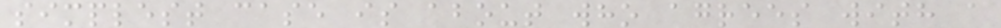simplest case is about who agrees with a
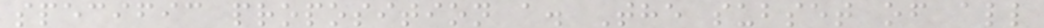specific proposition a. The subset of all
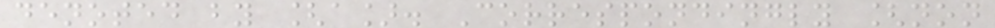denoted by [a]. Correspondingly [non
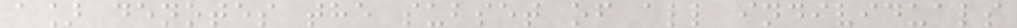a] denotes the subset of all individuals
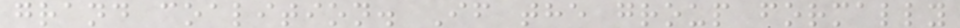grand coalition. If the group formally
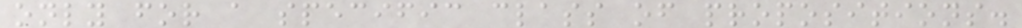only for a specific class of propositions.
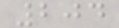204
